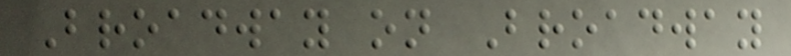Broadway on Broadway
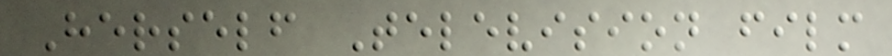Herself Television film
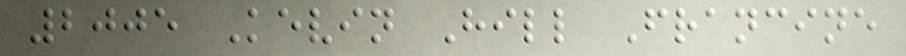2005 Kevin Hill Francine
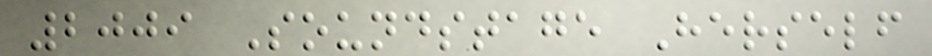2009 Soundstage Herself
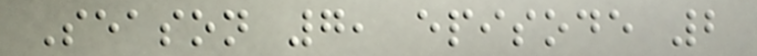Season 7, episode 2
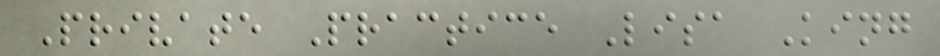Private Practice Lisa King
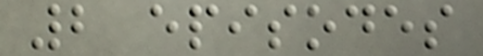2 episodes
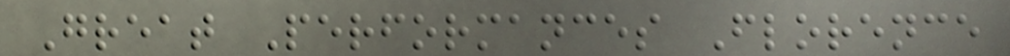Great Performances Florence
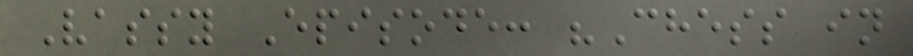Vassy Episode: "Chess in
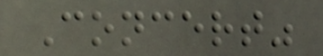Concert"
